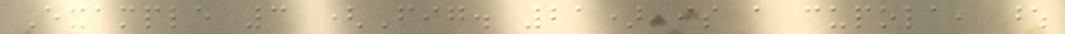Example 3 (Fig. 21) is a cupola, whose
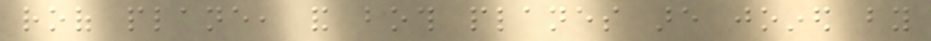roof plane, and both planes are joined by
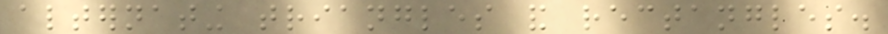alternating triangles and rectangles.
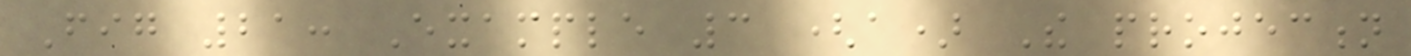Fig 21: Example 3 (a) The projection
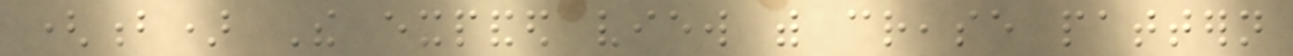(b) The expanded view with crease pattern
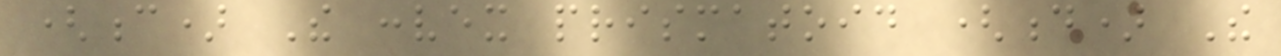(c) The convex prismatoid (d) The
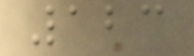123
